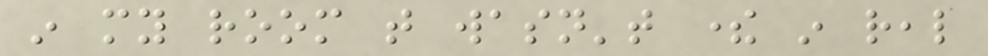in my room that wasn't there in real
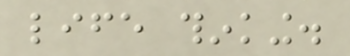life thinking.
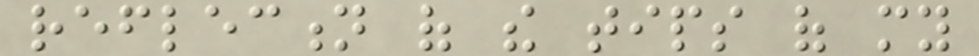reflection of the tips of my
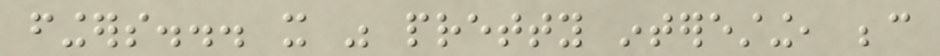fingers... it was pretty interesting, because
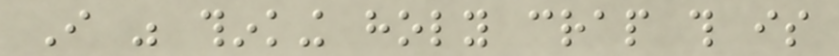I was thinking holy crap this is
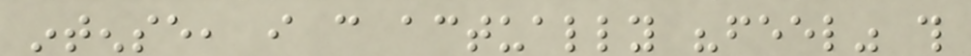intense, i can actually "feel" this
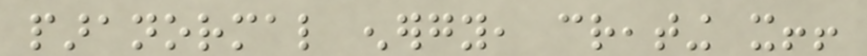paranormal energy, creating it!!
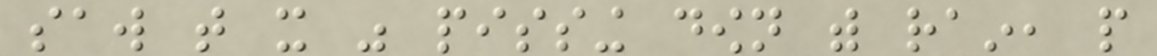saw that it was pissing down with rain, people
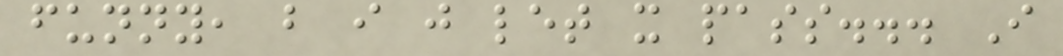funny, but i just let it pass... I
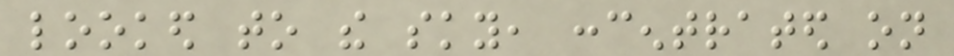looked to the sky, concentrated on
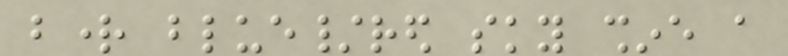bright blue/red sky shine a
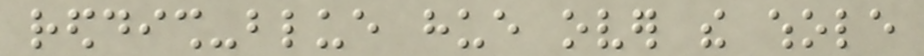reddish-blue hue over the whole
